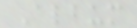Album
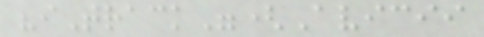"iTrack"(Avicii
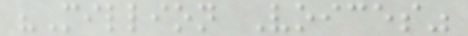"Million Voices"
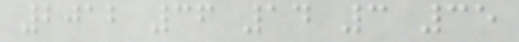2012 36 14 3 35
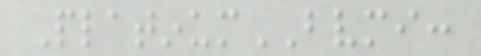PlatinumBVMI:
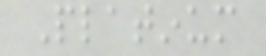Platinum
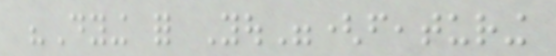"Dying for You"(featuring
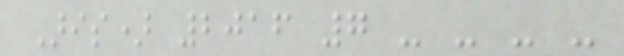Aris) 2016 7 - - - -
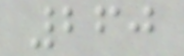260
